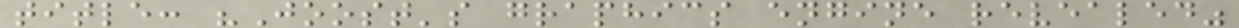title: "Joost's graphics engine revealed"
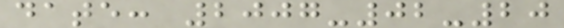date: 2007-02-20
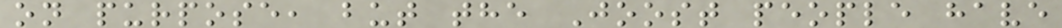on purpose, but the Joost people have
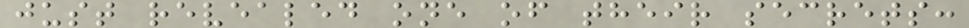just revealed one of their secrets:
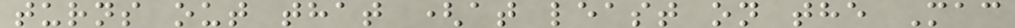turns out that (at least on the Mac
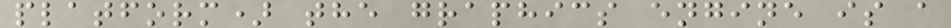platform) the graphics engine is a
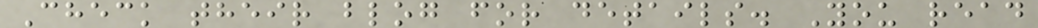Check their blog for details. You read
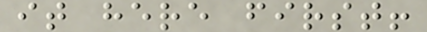it here first!
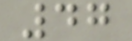47
